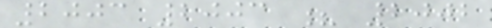2003 2003 ? 2002
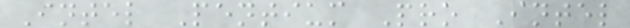Intel Pentium Pro Intel
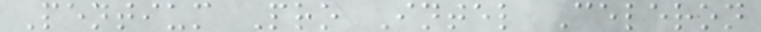Pentium Pro Intel Celeron
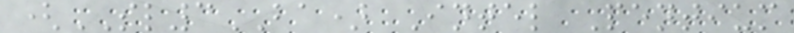(SL3BA) Intel Pentium
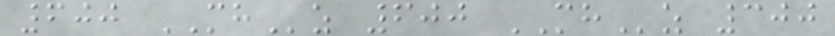600 MHz 600 MHz 300
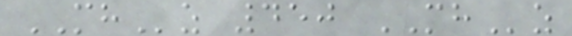MHz 450 MHz
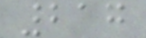217
